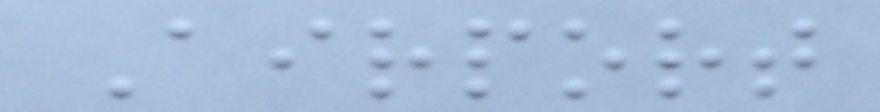Airport
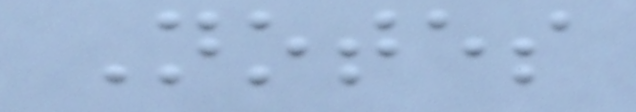Notes
